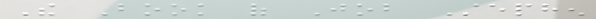The Book of Job Stephen
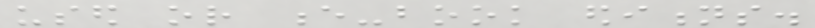used or e-book editions.
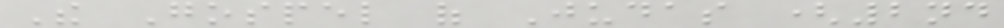The Gospel of Judas (2nd
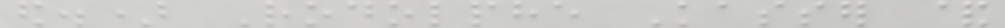ed.) Rodolphe Kasser &
